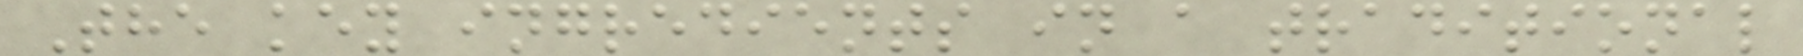The key ingredients in a traditional
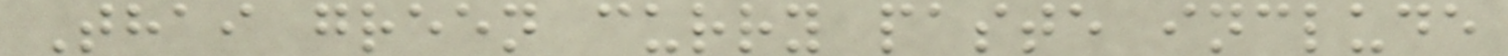Thai green curry paste include
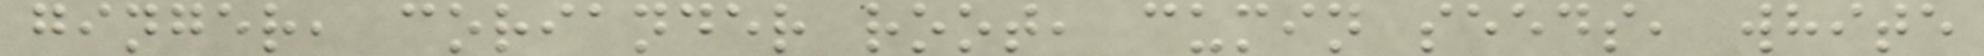ginger, coriander root, cumin seeds, white
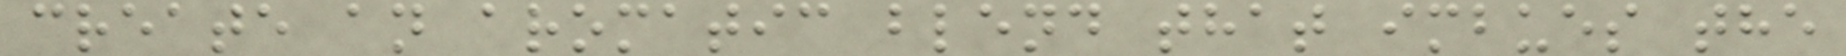create an aromatic blend that imbues the
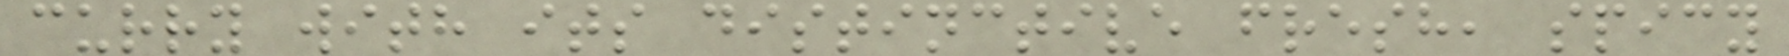curry with its distinctive fresh, spicy
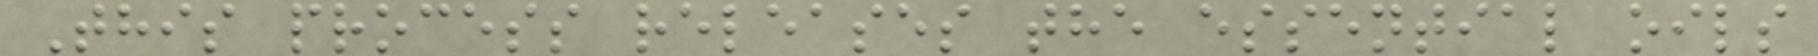This process releases the essential oils
